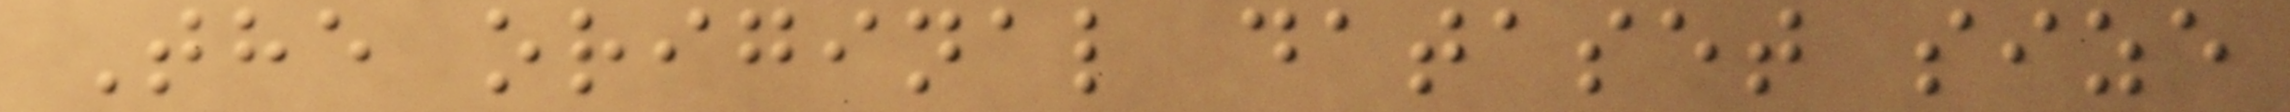The original dataset size
